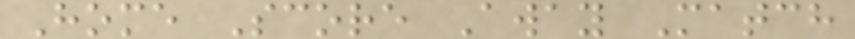Home Score Away Match
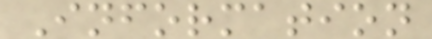Information
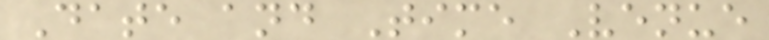Date and Time Venue
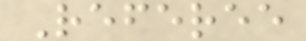Referee
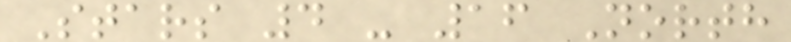Stars 4 - 16 North
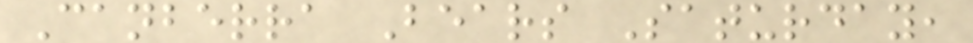Canberra Bears Saturday,
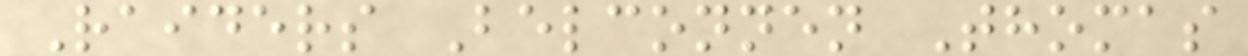Raiders Belconnen Thomas
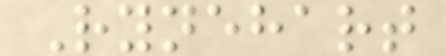Rynehart
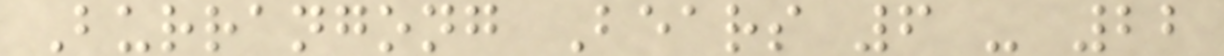Burrangong Bears 6 - 22
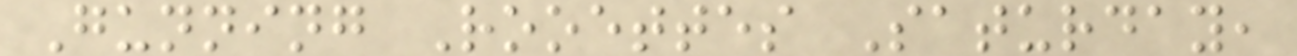Gunning Rooettes Saturday,
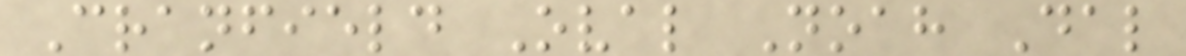Cranfield Oval Noah Dal
